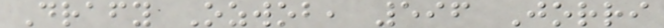Drafy Ozwob, 596 Jorri
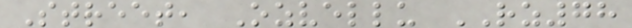Street, Ozvellu RZ78
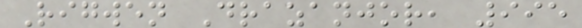Rigwen Drazanjor, 995
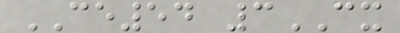CE54 3CX
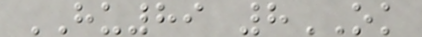HU89 8OK
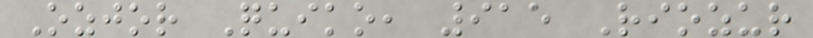Ozjor Quiko, 915 Riozur
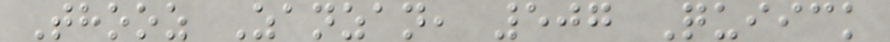Thooz Zanzan, 507 Quiick
